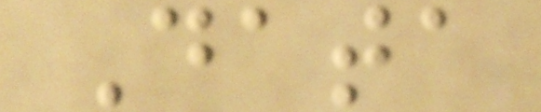Data
